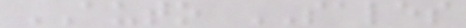AUTO SALES
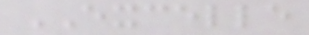EXCELLE
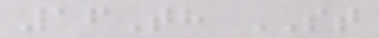16Th ST
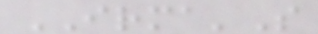IRMA'S
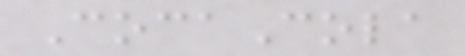CocaCola
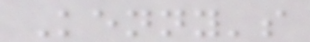Kenny's
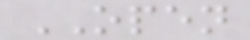OPEN
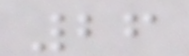26
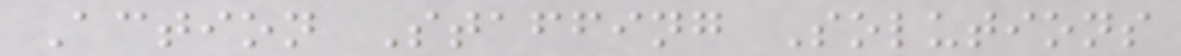Action Staffing Solutions
